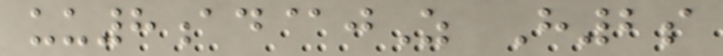uu8ad@jZ H2s
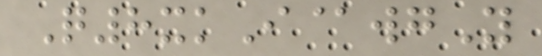Q8xkI@wgY
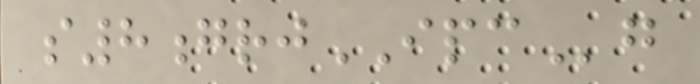s8grjIPCg
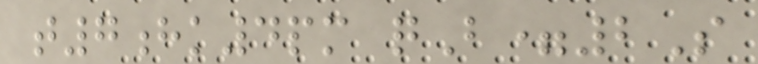t7hk4pm qB=2S
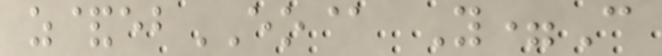z&ebEO@ Y=C
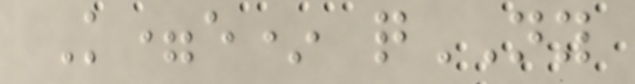K=e* qNY
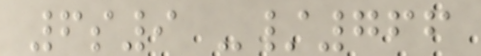6s9 -/766
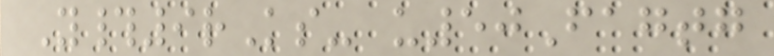Y#9rKs- u50Fagtg
